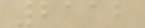2112
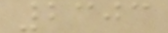2303
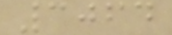3064
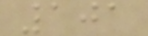101
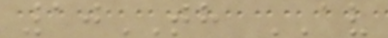10TH AV
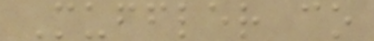Muffler co
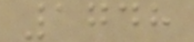1748
